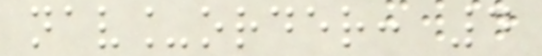nav_order: 4
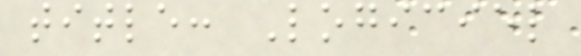title: Logiciel
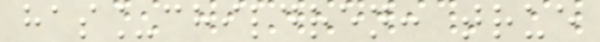has_children: true
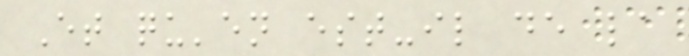Et qu'en est-il de la
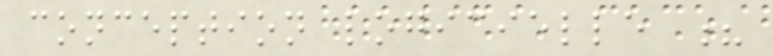conception logicielle ?
